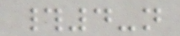#4-n
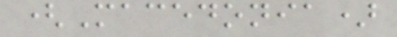(Macedonia)
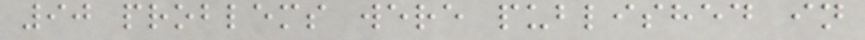90 problems were published in
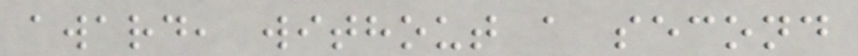award, without a second
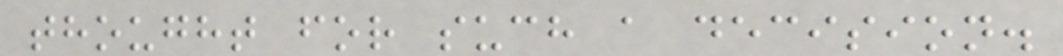thought for such a decision.
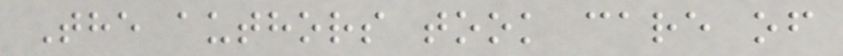The authors took care of
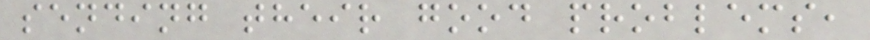sending their good problems,
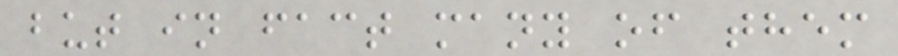but in fact many of them
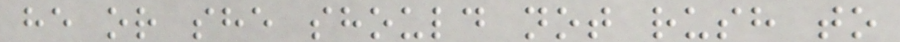he or she should not rush to
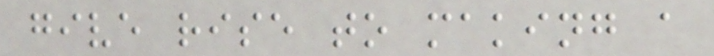give rise to making a
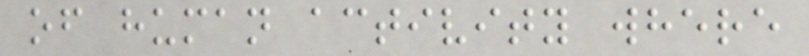of human activity where
